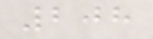208
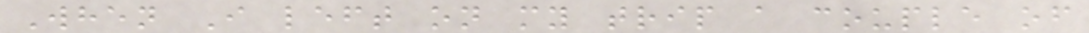When I left on my trip a couple of
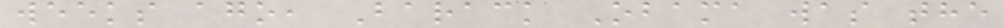weeks ago, Barack Obama was the
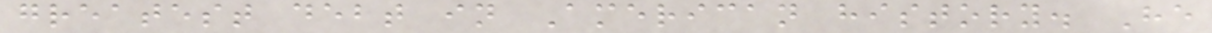greatest debt in American history. He
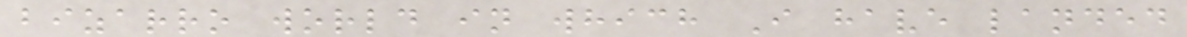bizarro world in which I have landed
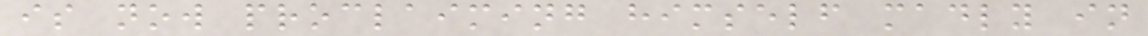is now proclaiming himself madly in
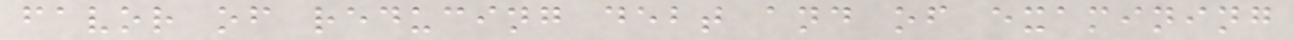favor of reducing debt and of examining
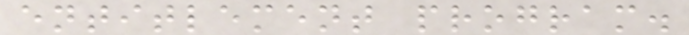entitlement program.
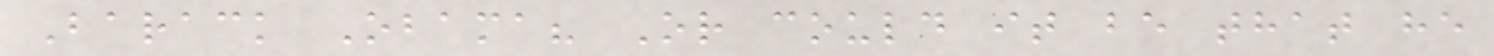Barack Obama? Or could it be that he
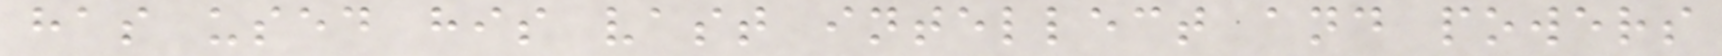has used his vast intellect and powers
